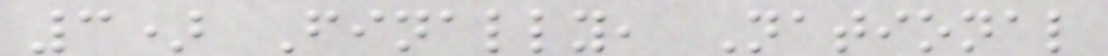3) Finally, National
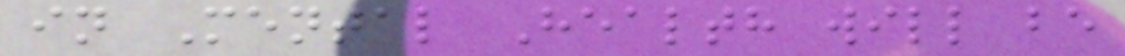in Mental Health will be
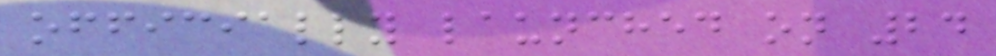officially launched on 24
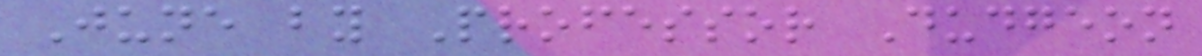June by Professor Dudgeon
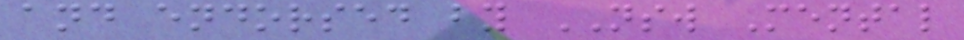and endorsed by NSW Mental
